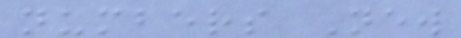numbers New
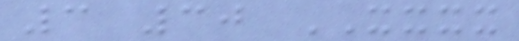3 30 XXXX
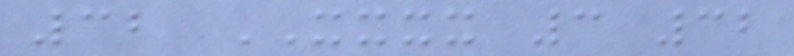32 XXXX 3 32
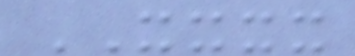XXXX
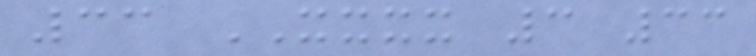33 XXXX 3 33
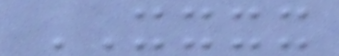XXXX
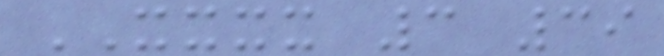XXXX 3 39
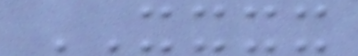XXXX
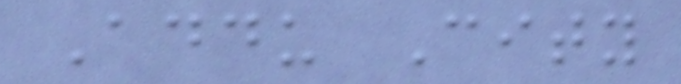Addu City
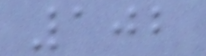102
